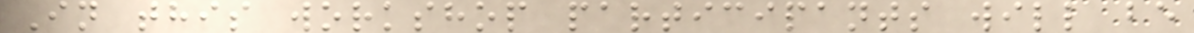In this workshop participants will be
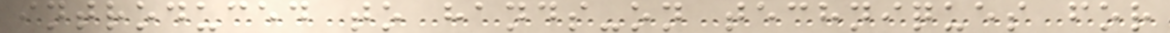introduced to hands-on techniques for
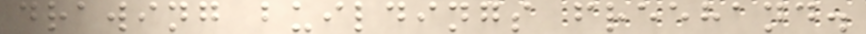drawing buildings freehand.
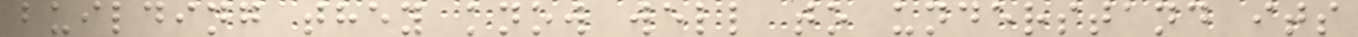building they know well to understand its
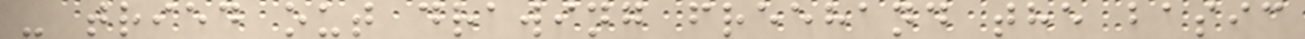- tried out drawing freehand the basic
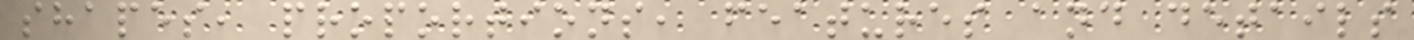shapes, proportions, features and details
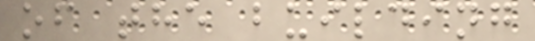of the building
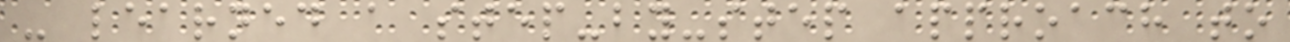- learned a step-by-step approach to
